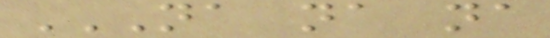NA NA NA
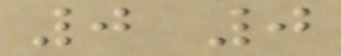0 0
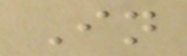In
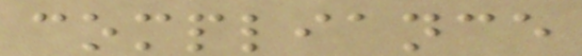compliance
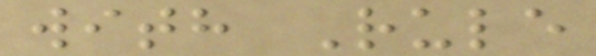with Rule
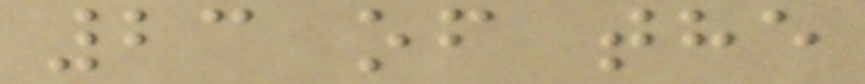23 of the
